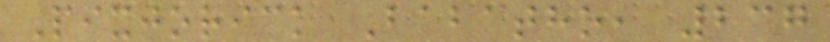Pixjorick Babatho, 237
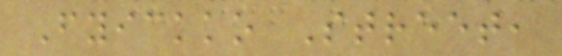Fyickko Street,
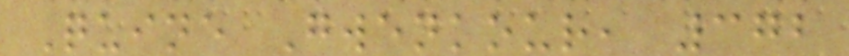Quine Gwenkour, 372
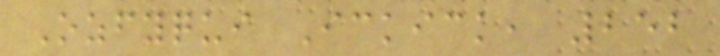Ozfyqui Ickick, 252
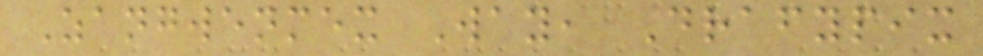Zangwenmex Way, Drafypix
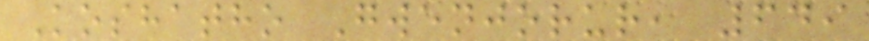Koshatho Gwenjorur, 649
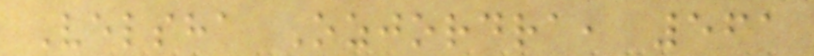Velsha Ozjordra, 561
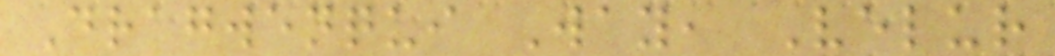Dragwenqui Way, Velur
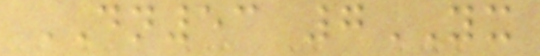DN53 7YX
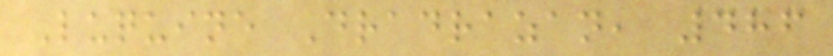Luquine Dradrazan, 486
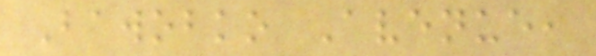Bawobko Avenue,
